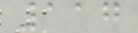117
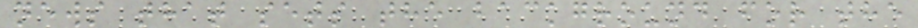news that sets the background for the
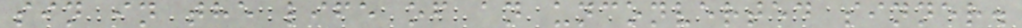sin in the life of an unconverted sinner.
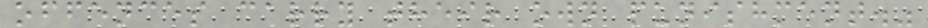offences carry their own punishment."
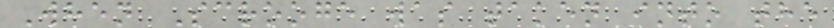When Scrooge was taken into the
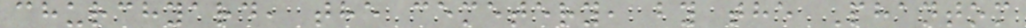churchyard, the cemetery, by the Phantom
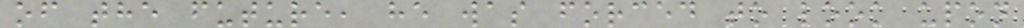of the future, he was forced to look upon
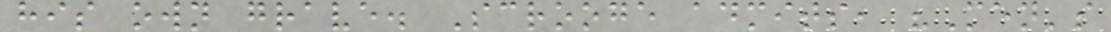his own grave. Scrooge admits, "Men's
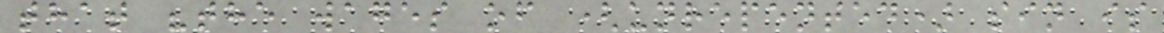that "the wages of (unrepented) sin is
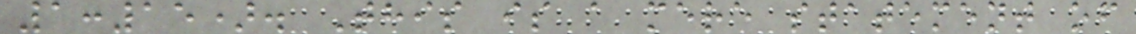1:15). This is a mere statement of
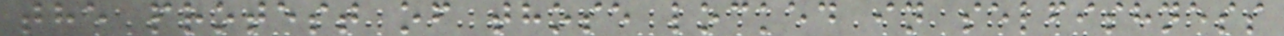the protest of those locked in selfishness
